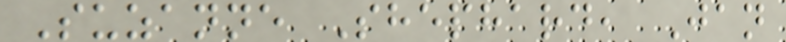Suzanne Shephard, Jan
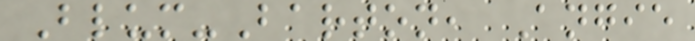Blum-Barton, Angie
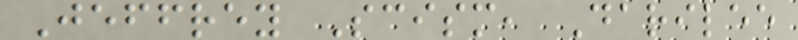Jeffrey Scism, Darilee
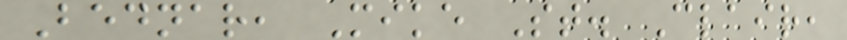Bednar, Mike St. Clair,
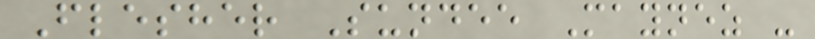Flesher Sundee Maynez -
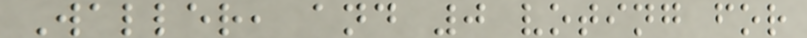Waller, and 0 voting for
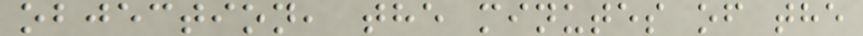objection, the minutes of the
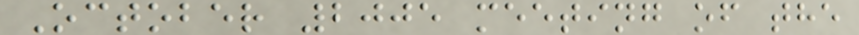October 2005 meeting of the
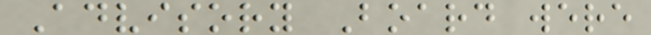Advisory Board were
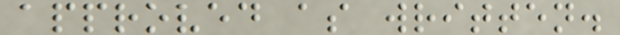approved as written.
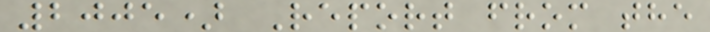2005) Report from the
